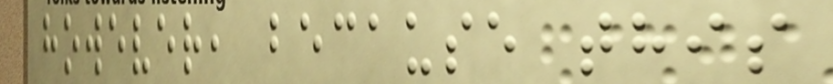however, because this
